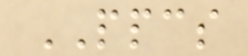PPCS
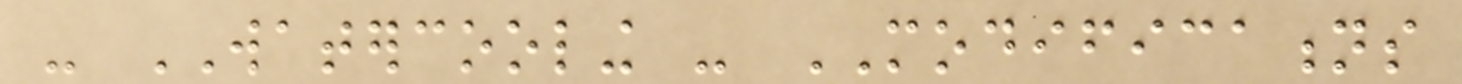- WATERCOOLING - MODIFICATIONS
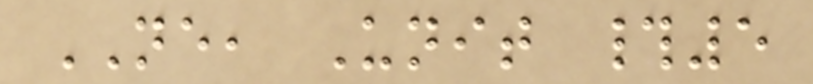NE, Unit #5
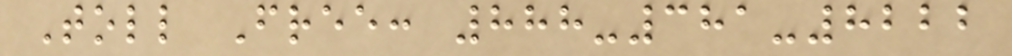Toll Free: 888-381-8222
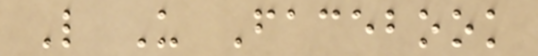Like Us Facebook
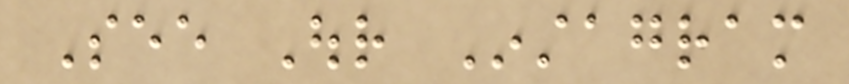See Our Instagram
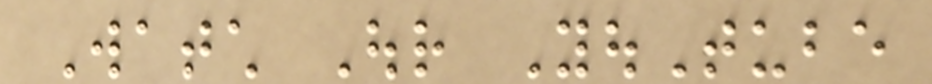Watch Our YouTube
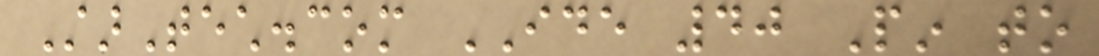StarTech.com IDE 40 Pin to
